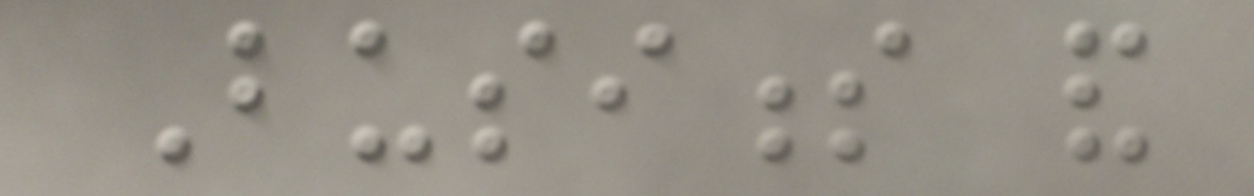Business and
